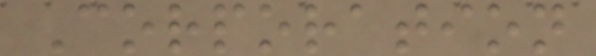Corporation
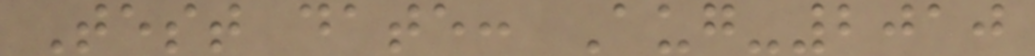Test date: Aug-2010
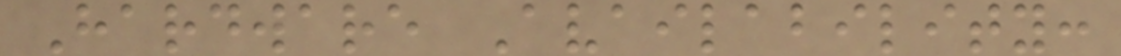Hardware Availability:
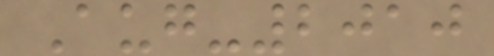Aug-2010
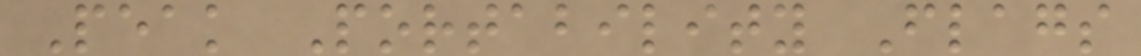Peak Portability Flags
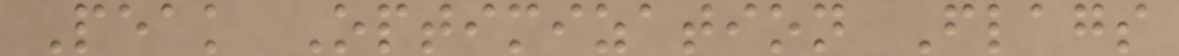Peak Optimization Flags
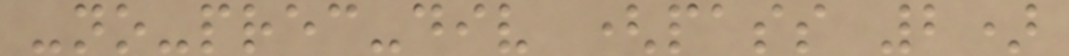-no-prec-div (pass 2)
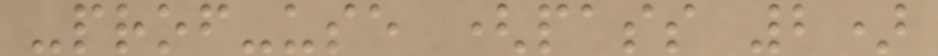-prof-use (pass 2)
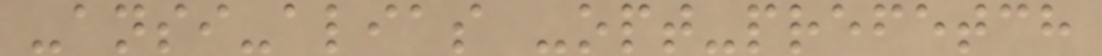-ansi-alias -opt-prefetch
